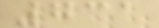731
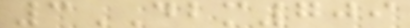3DBM709
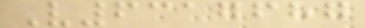V6317687
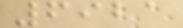6921
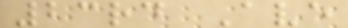23rd Ave
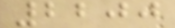2200
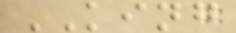KING
